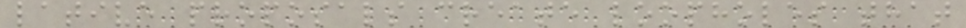lative proposals create loopholes that
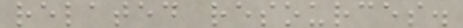related resources.
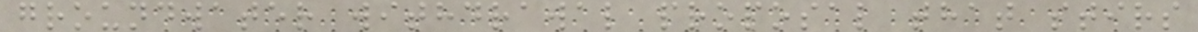groundwater withdrawal proposal that stirs
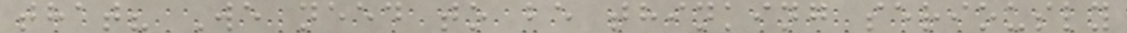that? We need to be thinking seriously
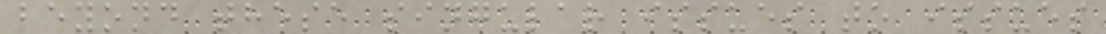beyond these singular issues to issues
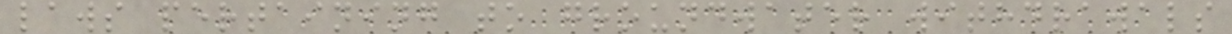laws pertaining to groundwater withdrawals
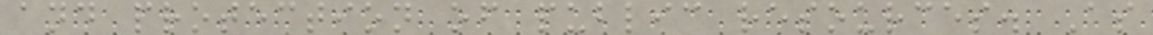and protection of public resources. As
